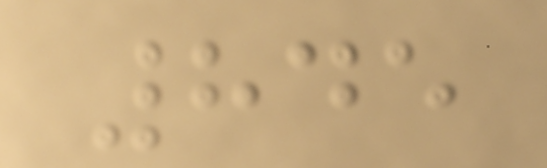845
